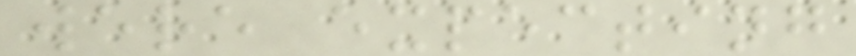were expecting
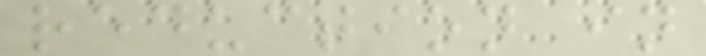reduction in
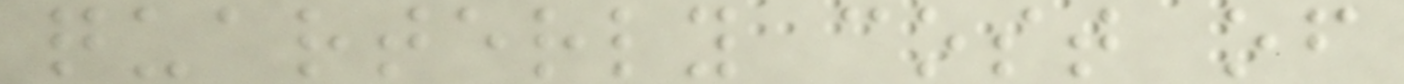quarterly cost of
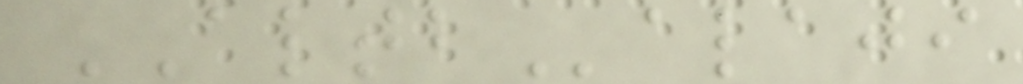ALTBalaji
